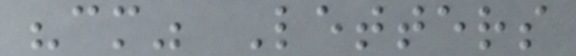"cm" Letters
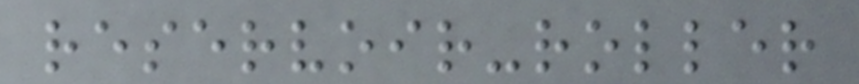reservoir-roller
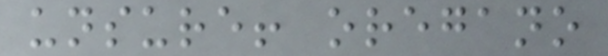unsure! oregano
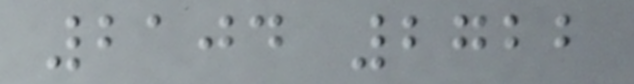2104 2722
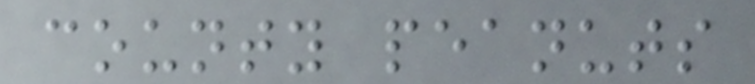county peanuts
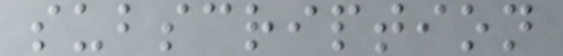subscription
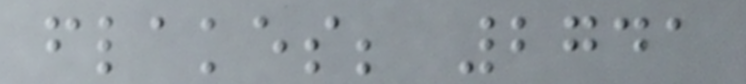flakes; 2741
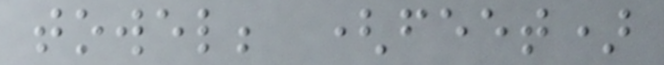towel; (feet)
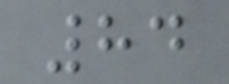84
